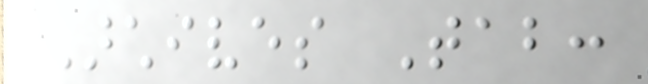Archives Tab:
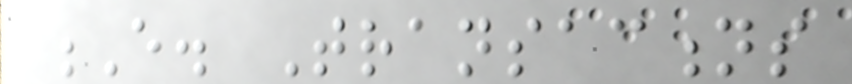E. Transactions
